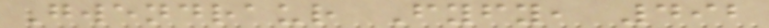Gwendraur Fyfy, 492
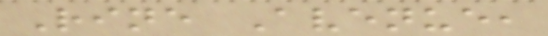Rine Avenue,
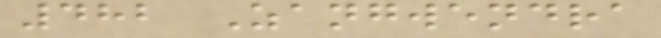482 Zangwendra
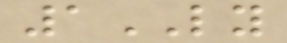1LY
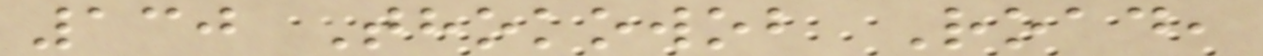130 Thokowob Road,
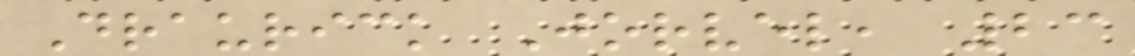Draurick Jorvel, 23
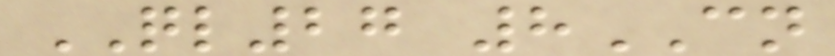QL27 8CN
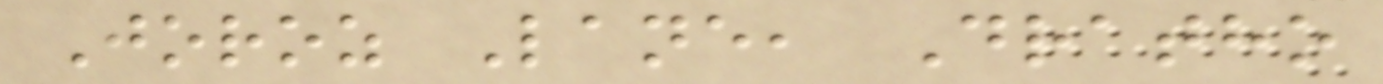Joroz Lane, Dratho
